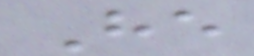He
